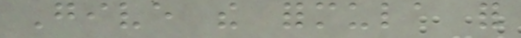Give the formula for
